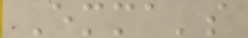Emma's
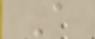A
